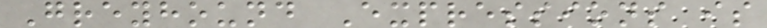Greyhound Expressions is
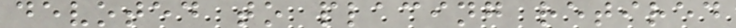devoted to placing retired
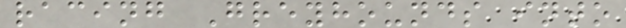racing Greyhounds into
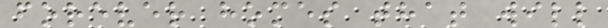forever homes that will
